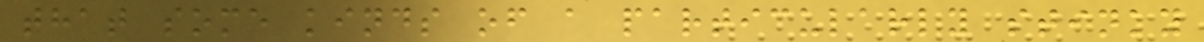that some kinds of a particularly stinky
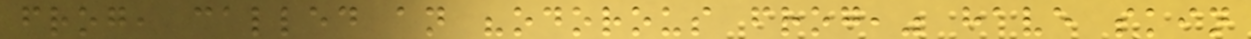frog, called an "odorous frog," have skin
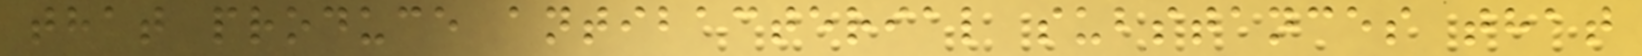that produce antibacterial substances that
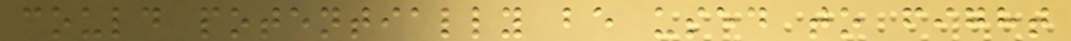could potentially be used to fight
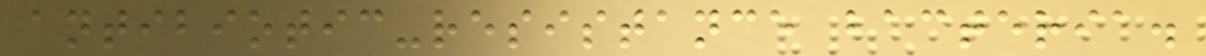antibiotic-resistance bacteria.
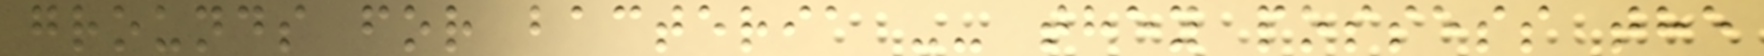grounds for bacteria -- they possess the
